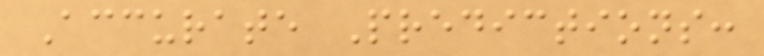Accurate Predictions:
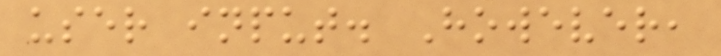user input. However,
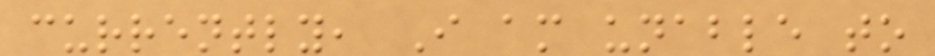currently, I am unable to
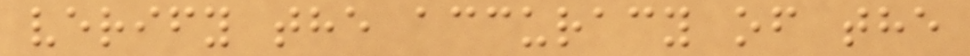verify the accuracy of the
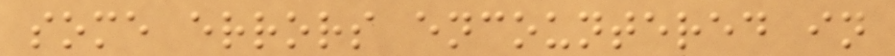some errors encountered in
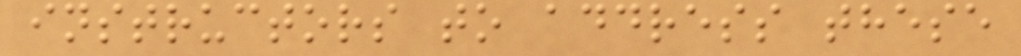instructors to address these
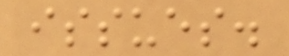issues.
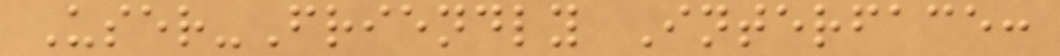User-Friendly Interface:
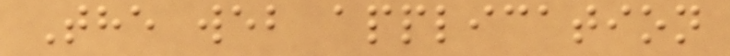The web application
